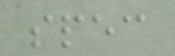spec
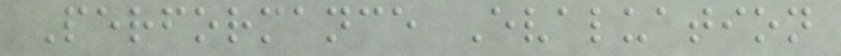Performance Evaluation
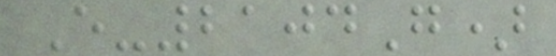E-2104G)
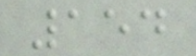154
